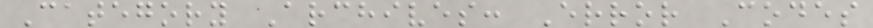Category Archives: Error Codes
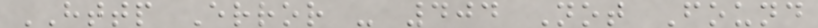HTTP Error - 404 Not Found
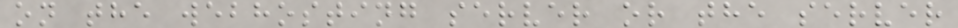on the webhosting server or the server
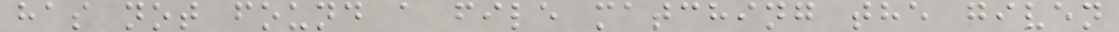has not found a file matching the given
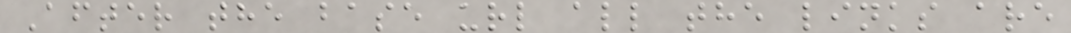After the base url all the links are
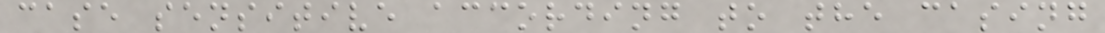case sensitive according to the casing
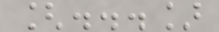[...]
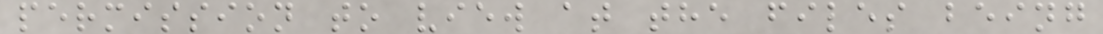permission to view at the files being
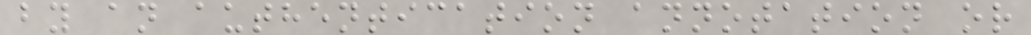by an authentication annotation or
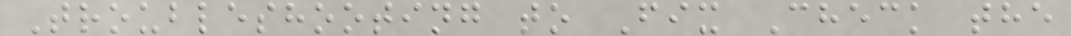Troubleshooting to Fix Check the
